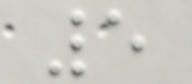5
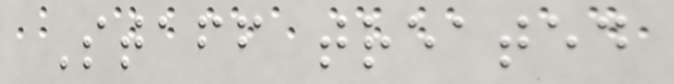Staff treated
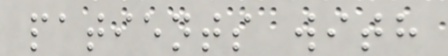patients with
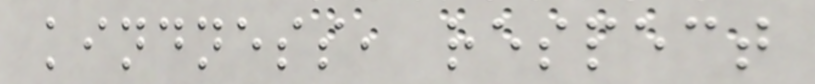kindness, respect
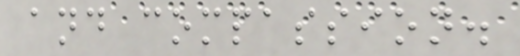and compassion.
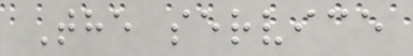The service
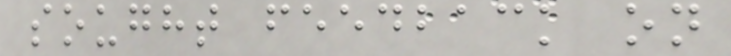sought feedback on
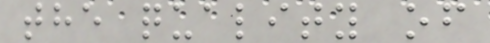the quality of
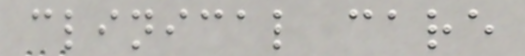clinical care
